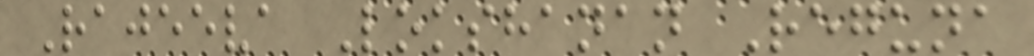Rajeeva Lokshanan Reguna
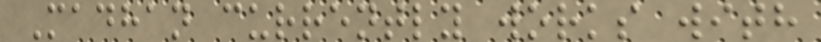Madhan currently works with
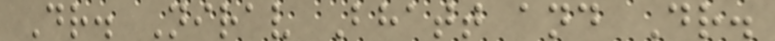Dr. Nirav Bhatt and Dr.
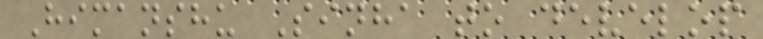Himanshu Sinha to develop
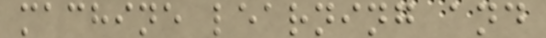machine learning and
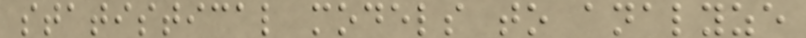statistical models to analyze
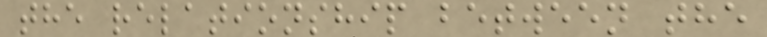the relationship between the
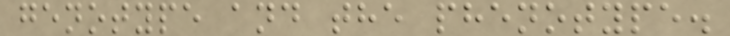genotype and the phenotype.
